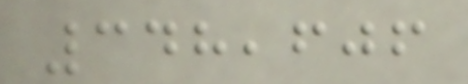348,606
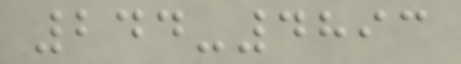244-4893
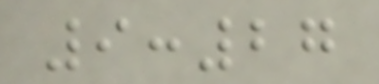9:27
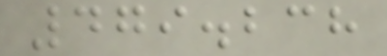479.238
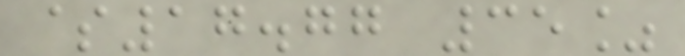$17.77 35%
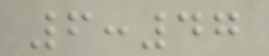6:47
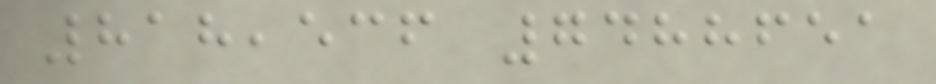818,536 7488651
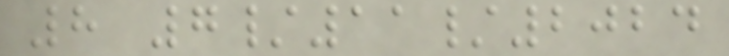8 7/11/2024
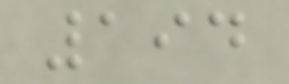194
